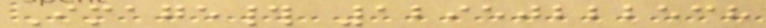Image# 12950222538
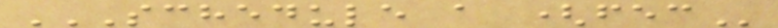SCHEDULE A (FEC
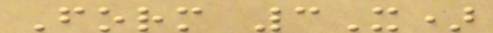Form 3X)
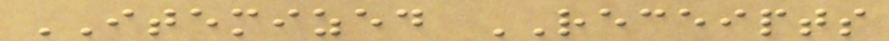ITEMIZED RECEIPTS
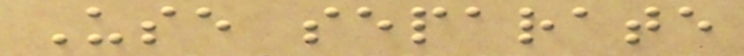Use separate
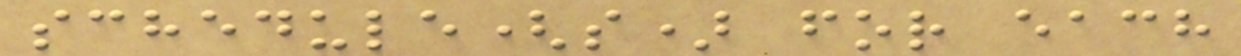schedule(s) for each
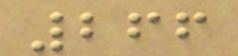266
